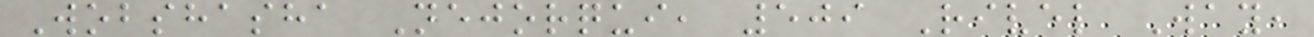Wobshasha Nejorqui, 509 Rivel Way,
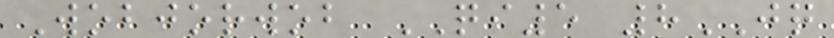Wobjorwob QI5 8JQ
